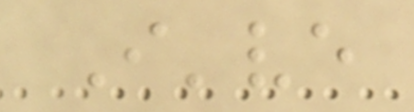I've
